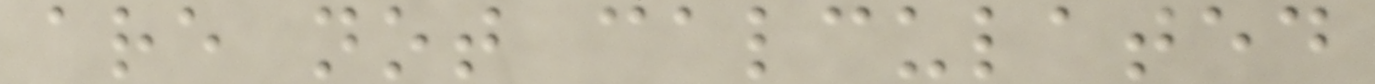are not calculated
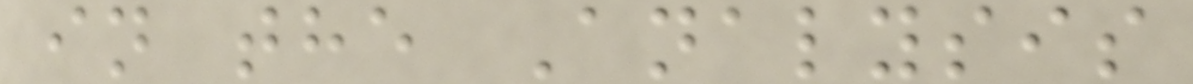in the Analysis
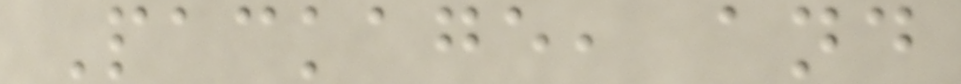Package, and
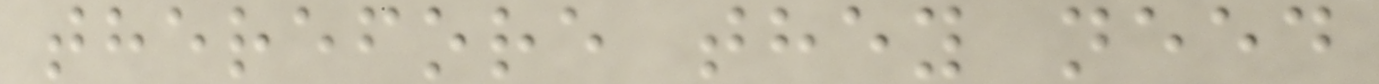therefore they need
